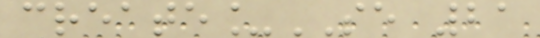create_SE 21
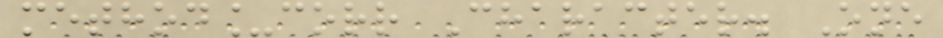method_corr Character. One
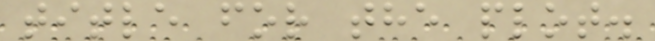title for the plot.
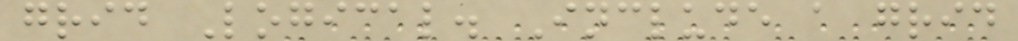grid Logical. Include a grid
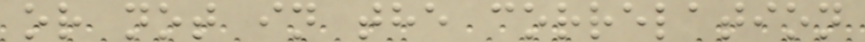or not in the correlation
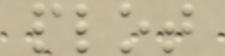plot
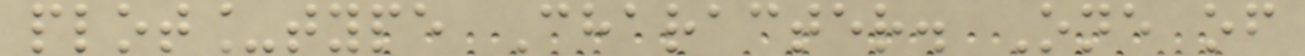plot_type Character. One of
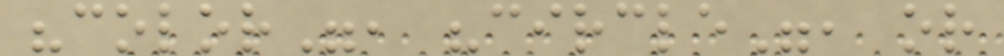"color", "circle", or
